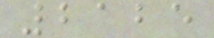2125
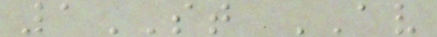1ST AV
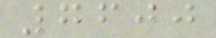7600
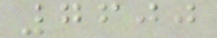7600
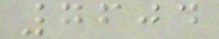7604
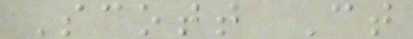Scott Ct
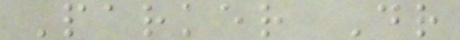Parker Dr
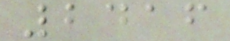2416
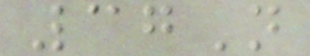37N
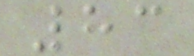83
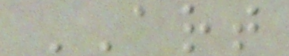ART
